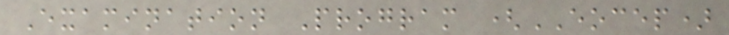Examination Program (EOCEP)
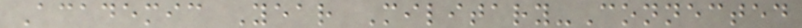Academic Year Military-Connected
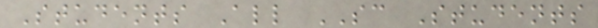Students All SC Students
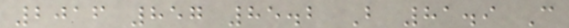2016 857 85.2 B 81.9 C
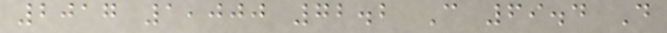2017 1,000 72.2 C 69.4 D
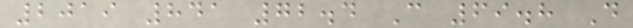2019 841 72.4 C 69.8 D
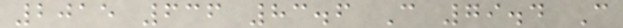2015 636 83.6 C 79.4 C
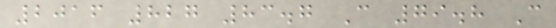2016 827 83.7 C 79.8 C
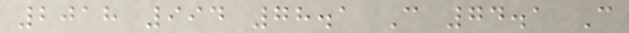2018 994 78.1 C 74.1 C
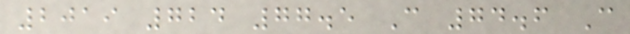2019 724 77.5 C 74.6 C
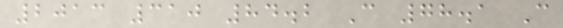2013 310 84.2 C 78.1 C
